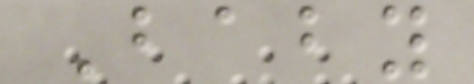Baby
